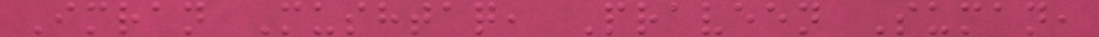Imran Mushtaq, Praveen Suman,
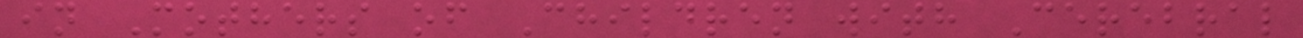in Mothers of Children with Cerebral
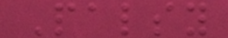Palsy
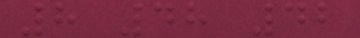8 48 42
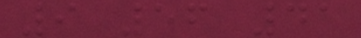9 56 41
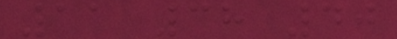11 38 40
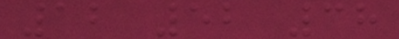12 52 38
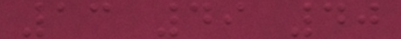13 49 40
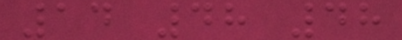14 48 48
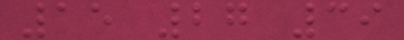15 27 39
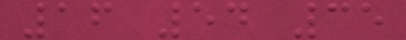16 54 35
